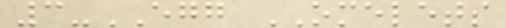3-EGG OMELETS
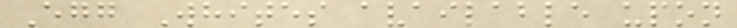Egg Whites available upon
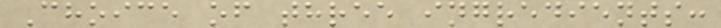Choice of three ingredients:
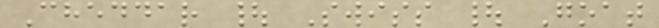Cheddar | Swiss | Goat
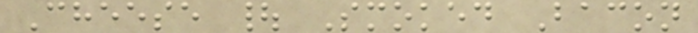Cheese | Smoked Bacon
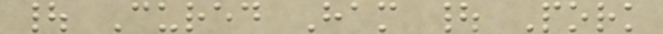| Cured Ham | Pork
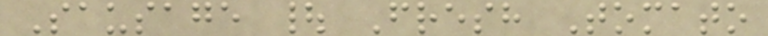Sausage | Fresh Tomato
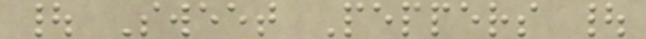| Sweet Peppers |
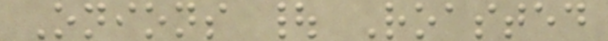Onions | Roasted
